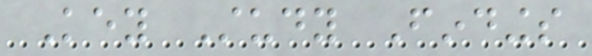Key Study Findings
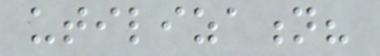utilization?
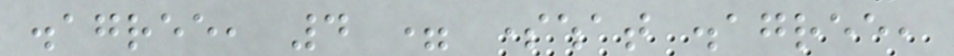disagree, 4 = somewhat disagree,
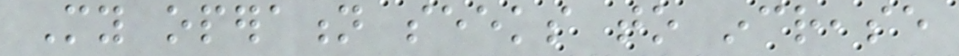My operation seeks to increase
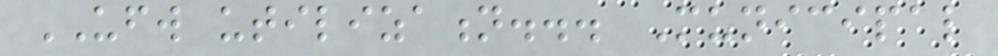UFW utilization... Municipal
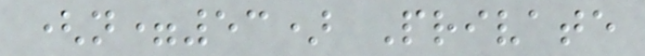(n=53) Private
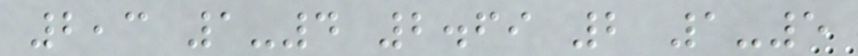2,3 1-4 2.69 2 1-5
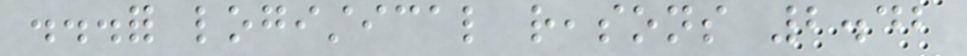...for logistical reasons 2.42
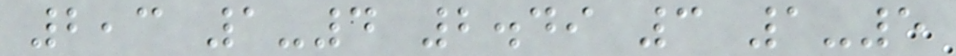2,3 1-4 2.49 3 1-5
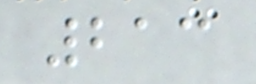213
